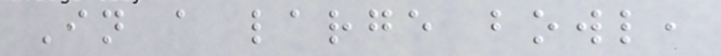In a large bowl,
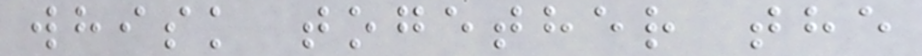whisk together the
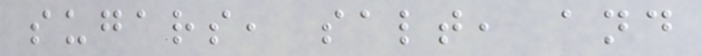sugars, salt, and
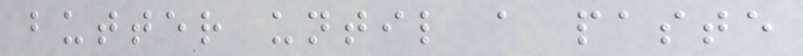butter until a paste
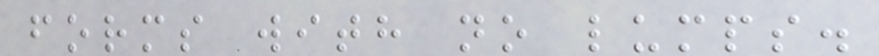forms with no lumps.
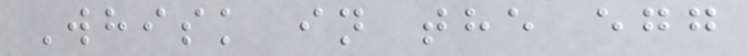Whisk in the egg
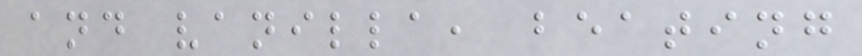and vanilla, beating
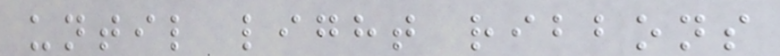until light ribbons
